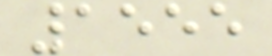1555
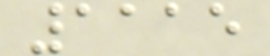1115
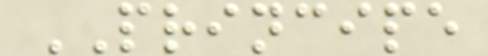PRINCIPE
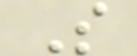S
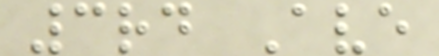3rd Ave
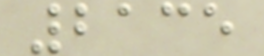2135
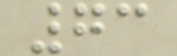73
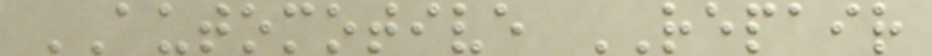AUTOMOTIVE REPAIR
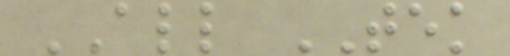ALL TEK
